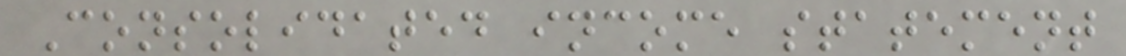Consolidated income statement
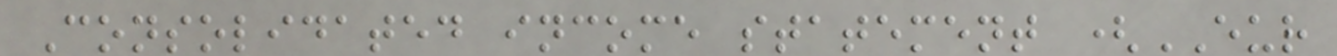Consolidated income statement (EUR
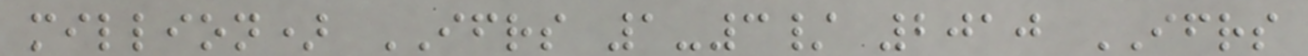million) IFRS 1-3/ 2010 IFRS
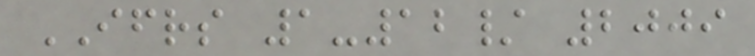IFRS 1-12/ 2009
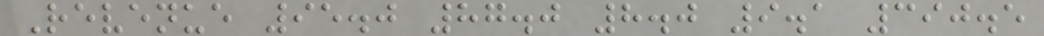Revenue 95.0 87.0 8.0 9.1 390.5
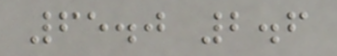65.0 2.6
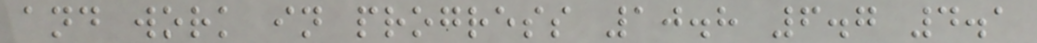and work in progress 10.8 6.7 4.1
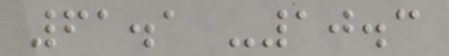61.1 -10.3
